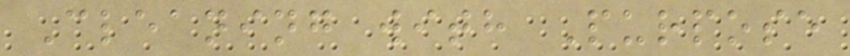Cleaning with Purpose
